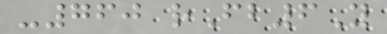-760 rFb6Y
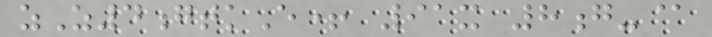zZ4gtkE+ 91x 8g-@
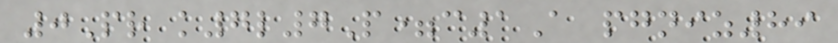0Pr k7l7P=c1A pgniz89
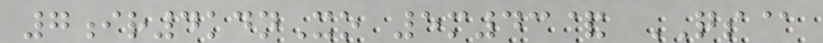7ir4kdnXo 5m43& QS@
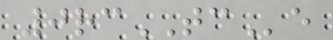0rcTCe
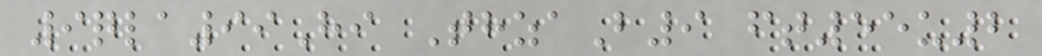9qla99Hi ThzaB9 ft55u2
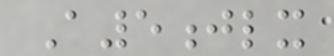A5jlx
